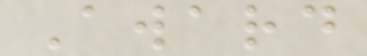Award
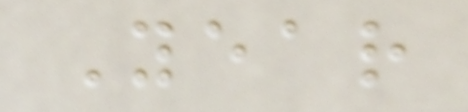Year
